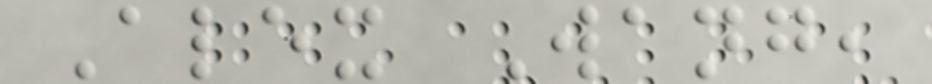Alex Wang,
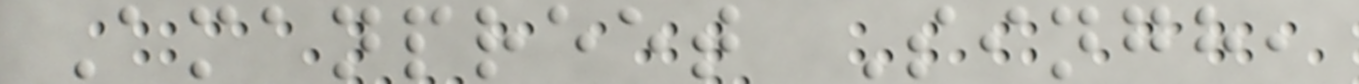Amanpreet Singh,
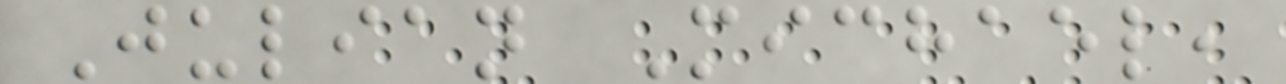Julian Michael,
